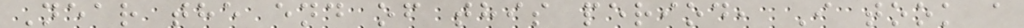Near the end of this period, I took a
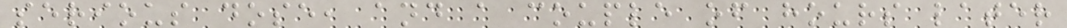serious dose, and a couple of hours later
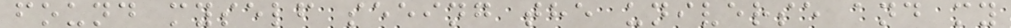found myself seeing the universe and my
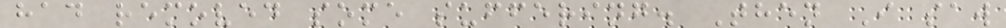had removed some suffering. Then I saw
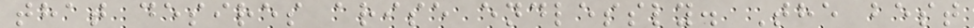that desires arise endlessly. The best
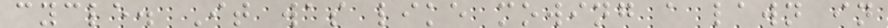cycle. It was like mowing a lawn in
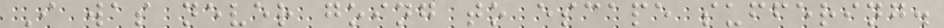I was never going to escape suffering.
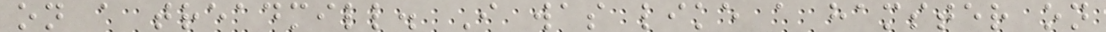on a treadmill. I was like a hamster on
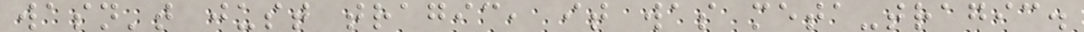wasn't just tragic, it was meta-tragic.
